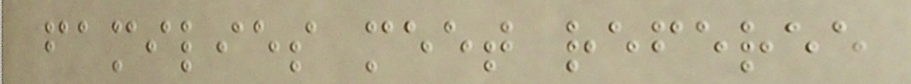families meet referee
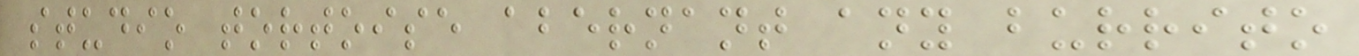studio tortoise abernant any burrito
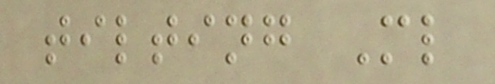tilting Ml
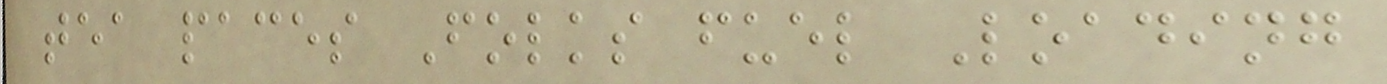tea paces Folks fuel Loading
